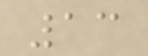13
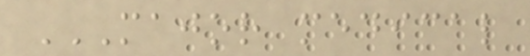MAJOR MEDICAL
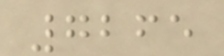7265
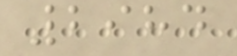2984
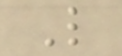L
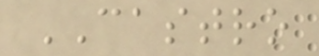CASTRO
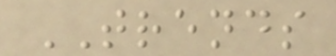TRENDS
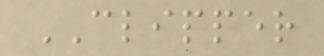CLIPPER
